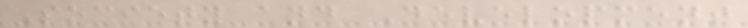Society and Development
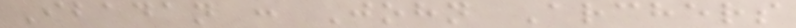Ibadan : John Archers
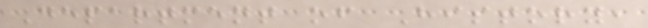Department of History,
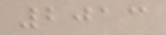2013
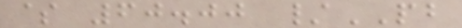$ 60.00 /PB
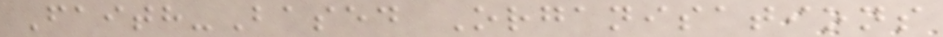Faith-Based Organisations
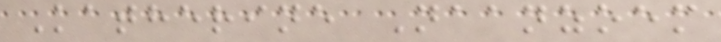Katherine Naanzoem
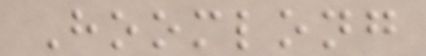Hoomlong
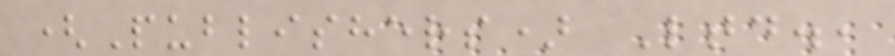(Publishers) Ltd.,
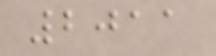2011
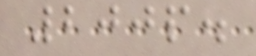200p.
